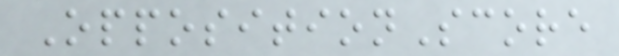OppositionScore
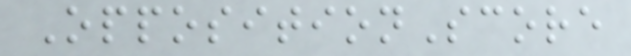OppositionScore
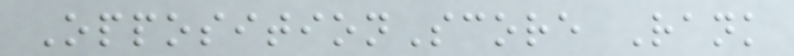OppositionScore Rank
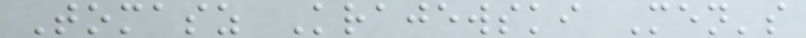Tomasz Krajewski Men's
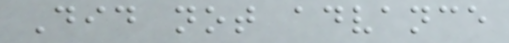Did not advance
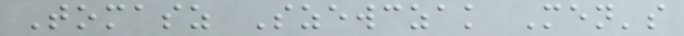Tomasz Szewczak Men's
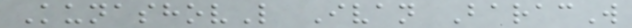KunashovL Ivan BaracW
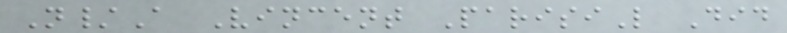N/A Vincent ParisiL Did
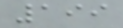199
